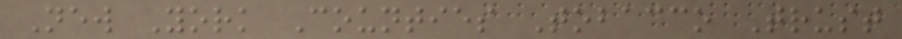New York Counties Tobacco Trust
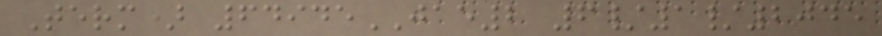Term) 64945JAE2 6/1/2045
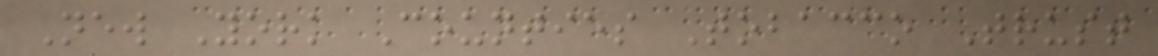New York Counties Tobacco Trust
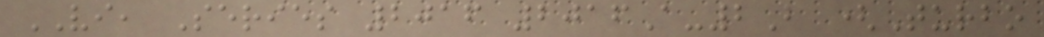VI, Series 2016 2016A-2B (Turbo
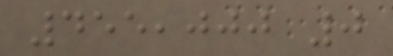455,000 0
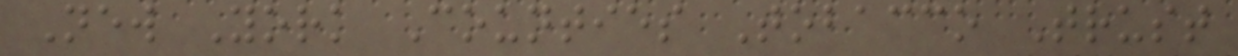New York Counties Tobacco Trust
